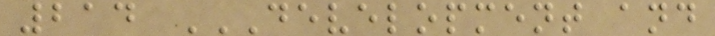214 DEVELOPMENT AND
